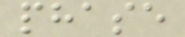phase
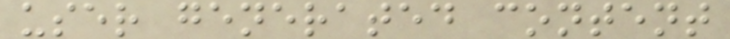user generated content
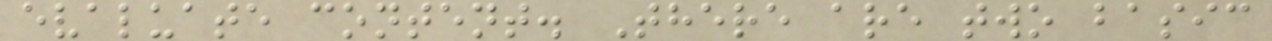evaluate content. There are two basic
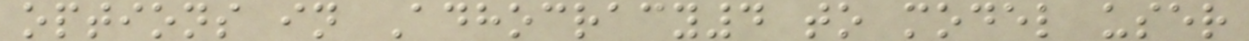options in Adhocracy4 to model user
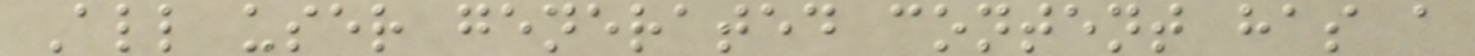All user generated content has a
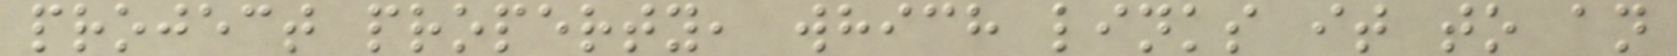project property, which links it to an
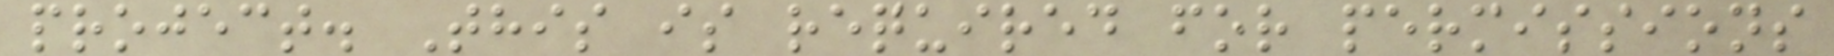project. This is required for permissions
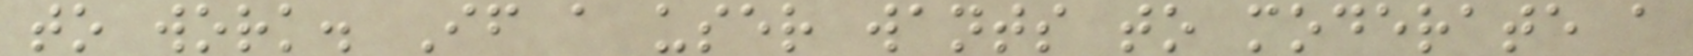to work. If a user wants to moderate a
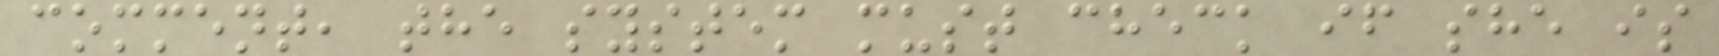comment, the system must check if she is
